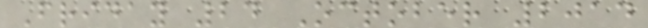Friday 24 October 2014
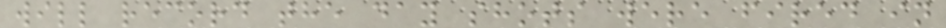will record the day shots were fired in
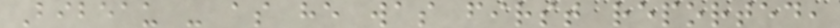Bibeau - as he was first reported,
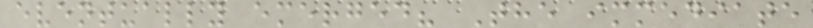eventually emerged? The immediate
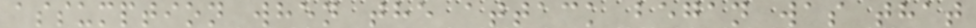assumption when the attack began was that
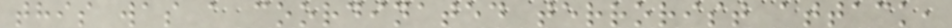this was a coordinated terrorist attack,
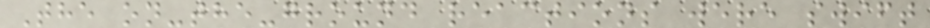The on-the-ground reactions were swift
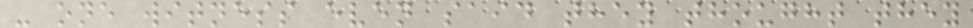- one witness even said they thought they
